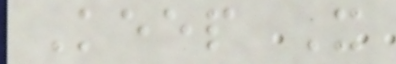Keep It
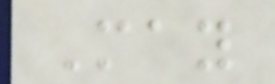May
